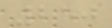250
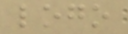logo
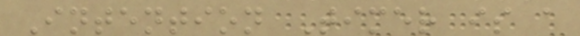Intention Timer is a
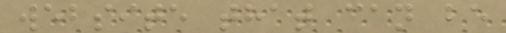website that can be
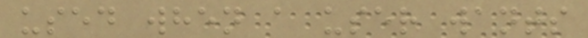used when a user wants
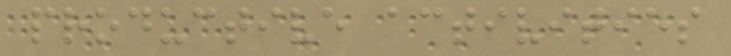productive activities
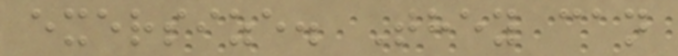exersize. They can
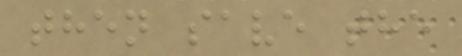then save the
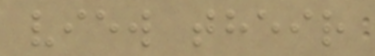view their
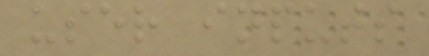user inputs
